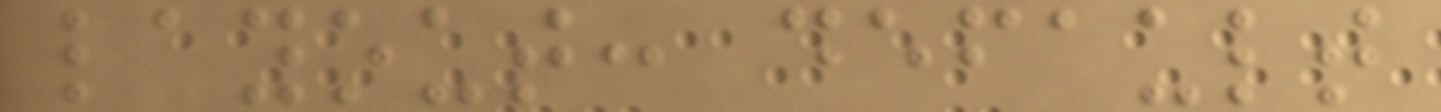layout: default
